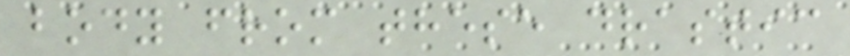body from these drastic
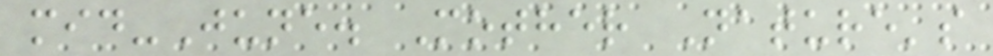mid-June. Mother Nature's
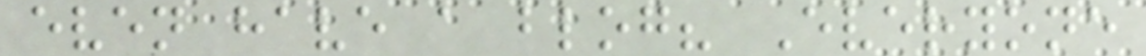even have a blog? Everyone
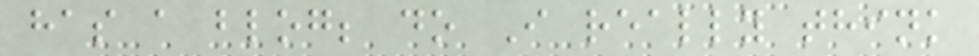has a blog; do I really think
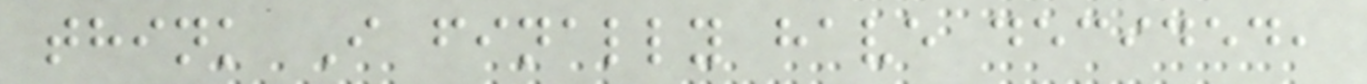think I finally have decided,
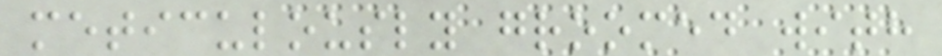meticulously groomed with
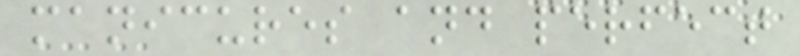manicures and perfect
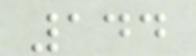144
